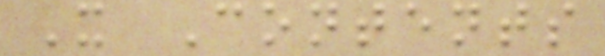X Contents
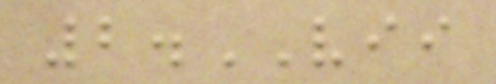2.VII
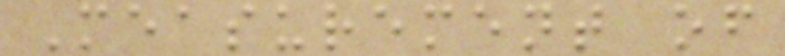Measurement of
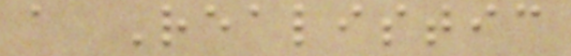a Realistic
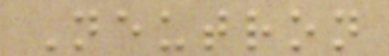Neutron
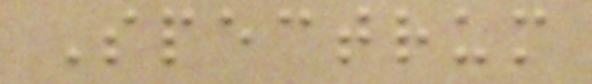Spectrum
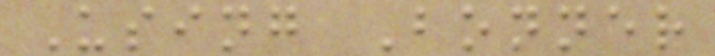Using Bonner
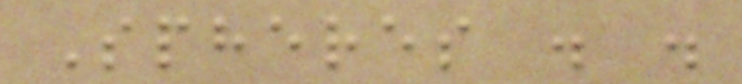Spheres . .
